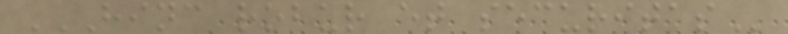HINC ROBUR ET SECURITAS
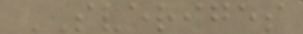SVERIGES
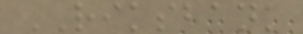RIKSBANK
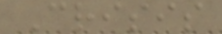Crisis
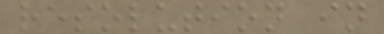resolution in
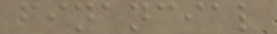financial
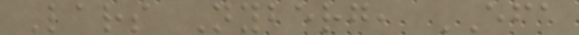Lars Nyberg, EFA
